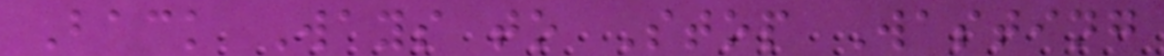Back Ways to Stop Wasting
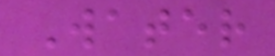Water
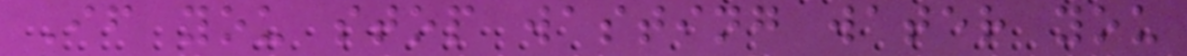If you stop wasting water you
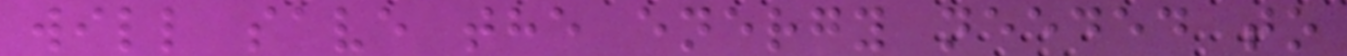will save the energy needed to
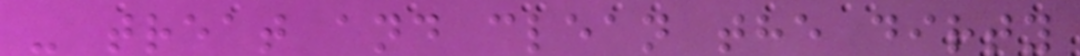- treat and clean the dirty
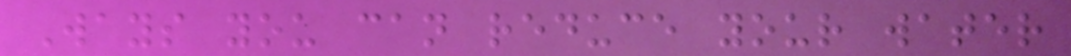Ways you can reduce your water
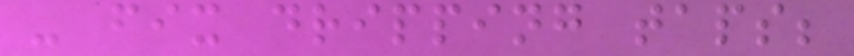- fix dripping taps;
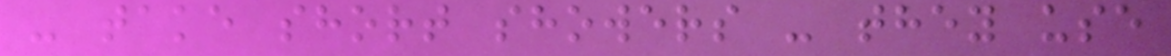- take short showers - they use
